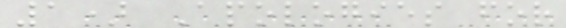1) Apologies for
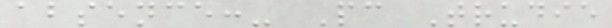absence:- Pc Trudie
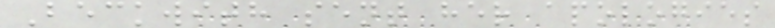Beckwith sent her apologies
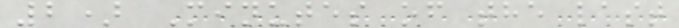2) Minutes of the last
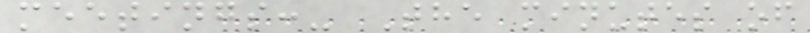meetings:- The minutes of
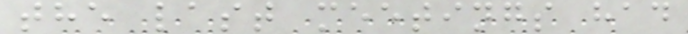the last meetings had
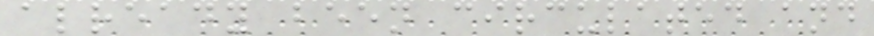already been circulated and
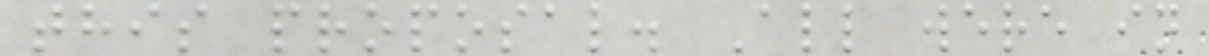this proposal. All were in
